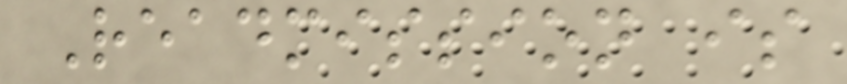Readmission is
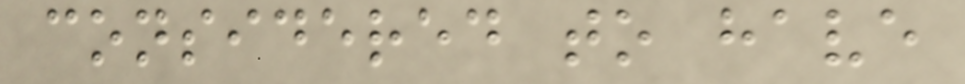considered to have
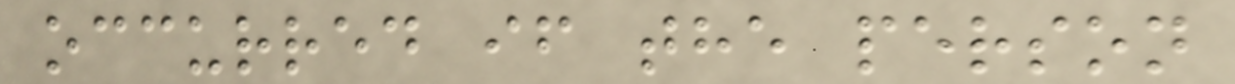occurred if the person
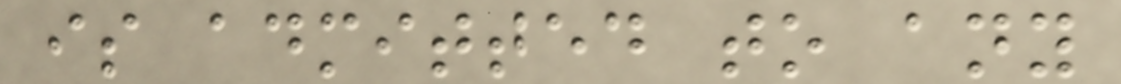is admitted to any
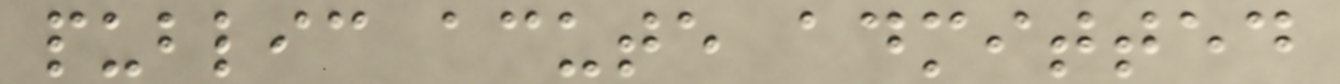public acute admitted
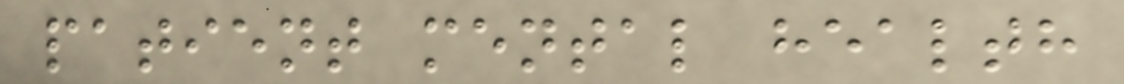patient mental health
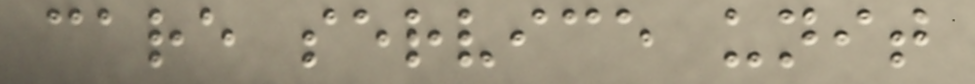care service unit
